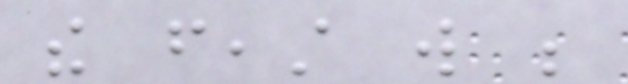the feast will be
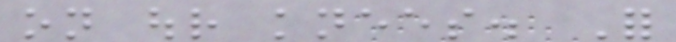on our knees. For
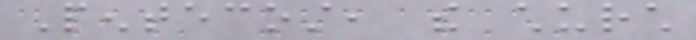Pentecost, the church
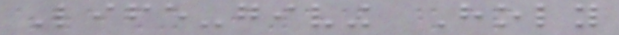Life-giving Holy
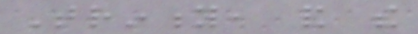Trinity, and the
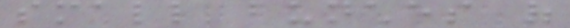small bunches of
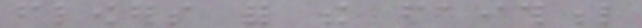flowers for the faithful
